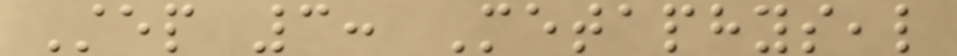Step 3: Metaphyseal
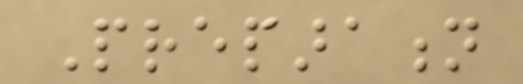Preparation
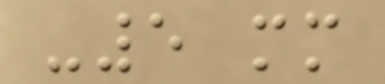-5 mm
